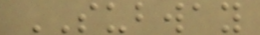SUBWAY
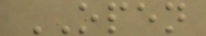OPEN
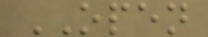OPEN
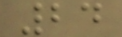24
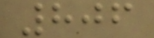806
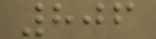806
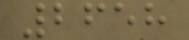2658
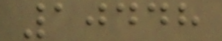10448
